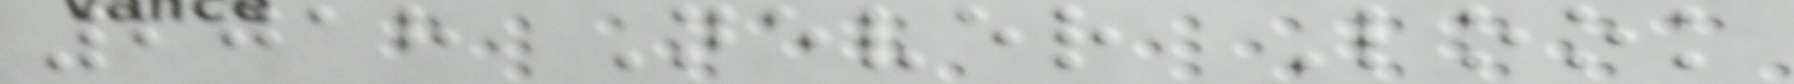2018 Never Look
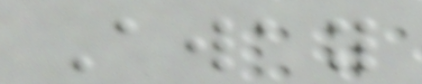Away
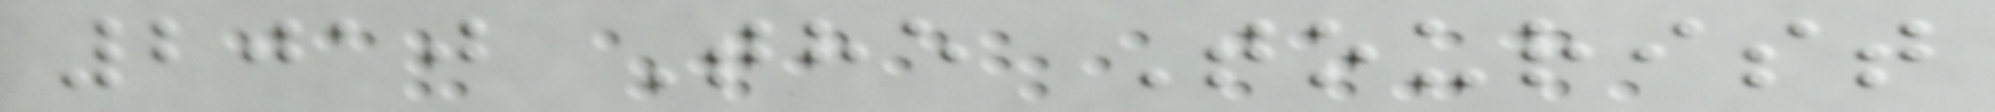2010 The Tourist
